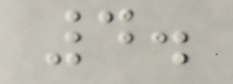4.
